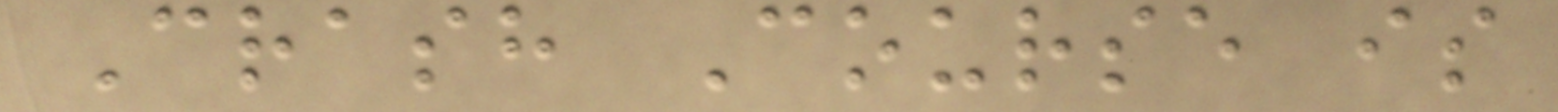Crash Course is
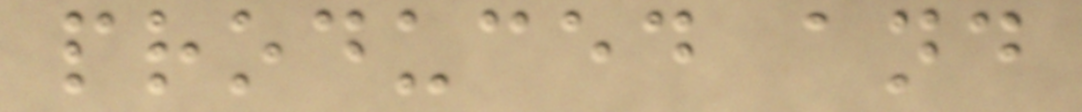produced and
